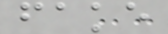fake
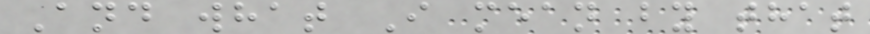And what I mean by that
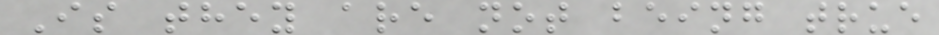Is they are not being true
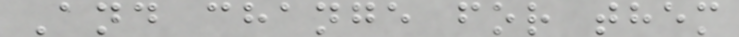And change for them
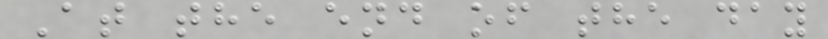At the end of the day
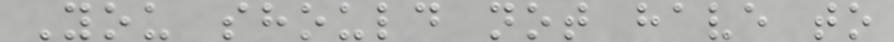You should not have to
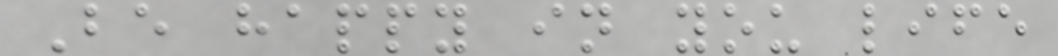Be happy in you life
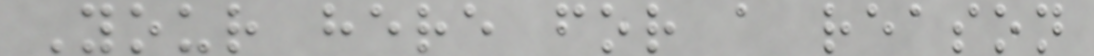Your here for a reason
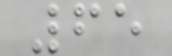65
